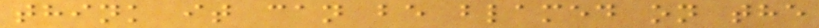think it can be blamed on the
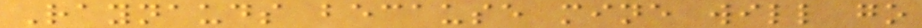Raynauds because mine will go
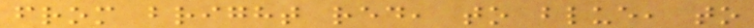from bright red, to blue, to
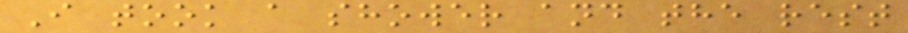I took a shower and the rest
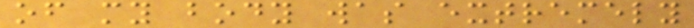of my body was extremely
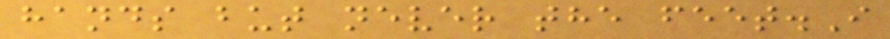hands but never the feet.I
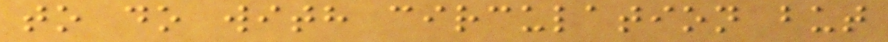to do with circulation but
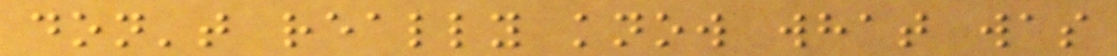don't really know what was
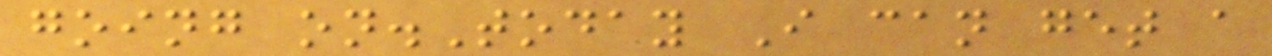going on.Today I can get a
